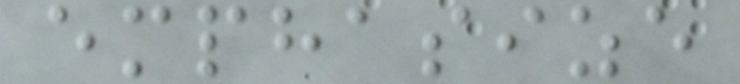emphasize
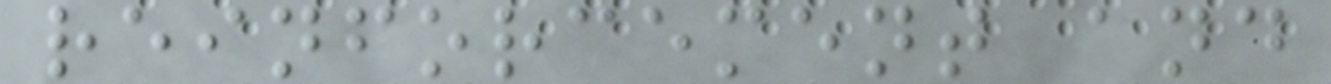reinforcement and
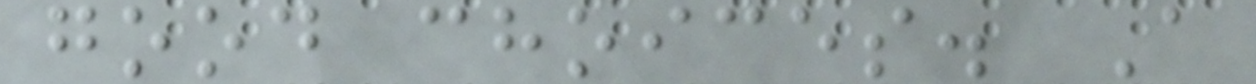good choices. A
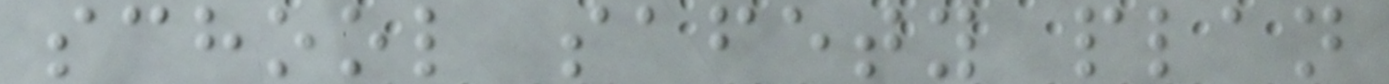school safety plan
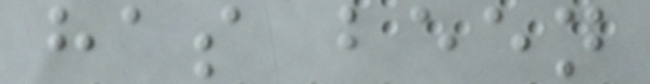has been
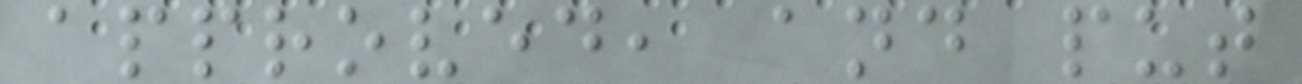approved, and put
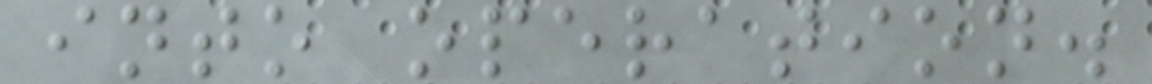into operation.
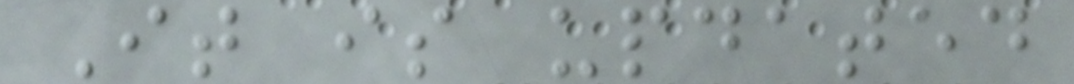It is updated
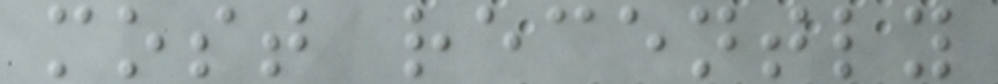most recently
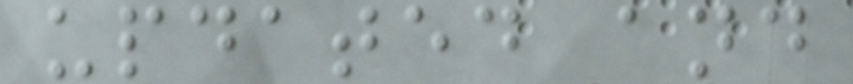updated and
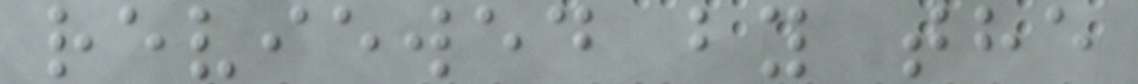reviewed by the
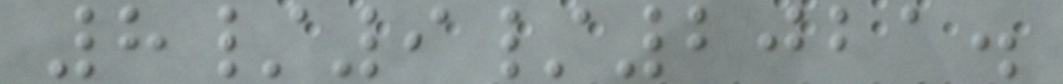8/9/2021.
